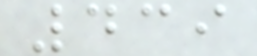439
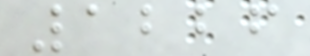1226
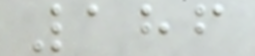186
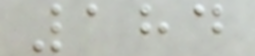184
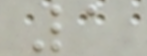1
